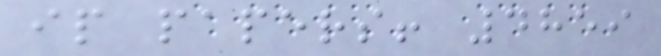ip papers! 4859
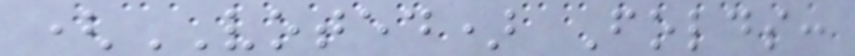(VOTED) Folds:
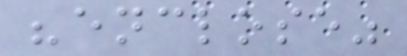"enclose"
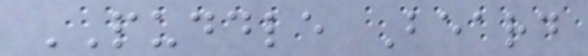PUDDLE Beard
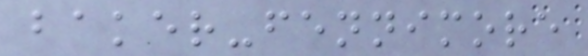baker-fennimore
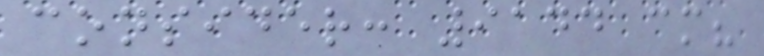consider: 9144 cm?
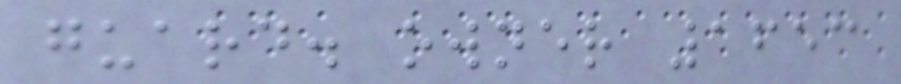guard. owner 1653
